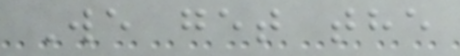We get the
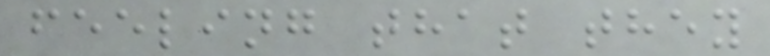feeling that they
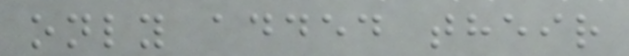only added their
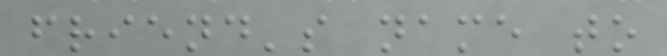friend's name to
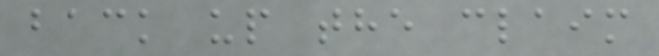back up the claim
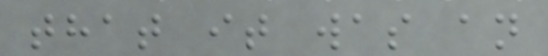that it was an
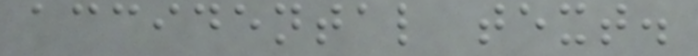accidental text.
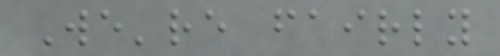We're fairly
